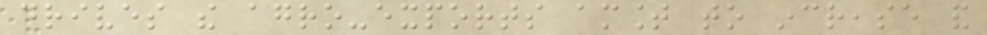drives the agro-exports amount to increase and
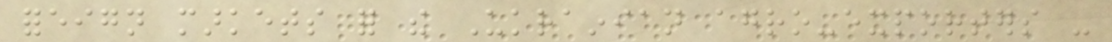foreign markets for the Ukrainian agro-exporters -
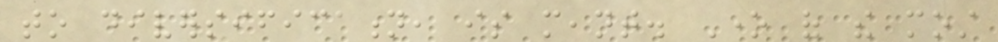to diversification, is meant. One of the most
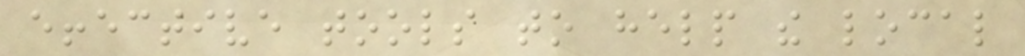effective tools to help the local
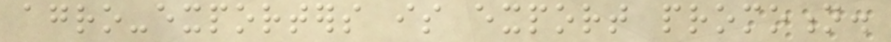agro-exporters is export promotion.
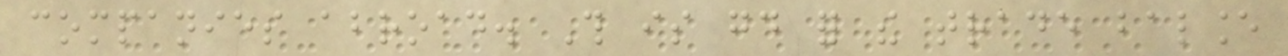companies abroad. This is good for the trade balance
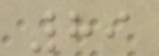89
